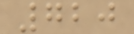720
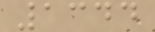1344
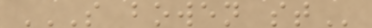S BOWEN ST
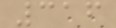316
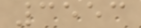3553
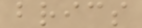brics
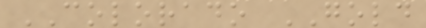COLORADO GOLD
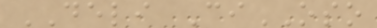DELI CiOSO
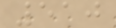510
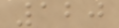120
